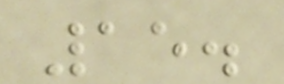15.
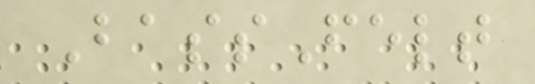BassFelt
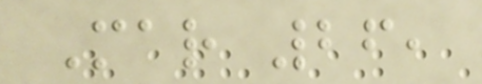Mar 26,
